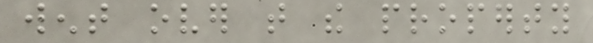went over that the property
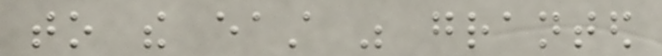to the east was granted
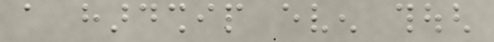a hardship even though
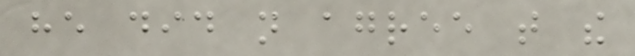he did not agree that the
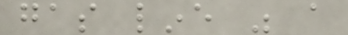gas line was a
